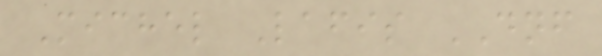Michel Lafis DNF
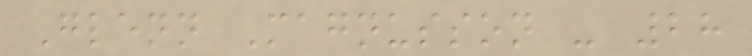Glenn Magnusson - 28
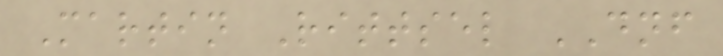Martin Rittsel DNF
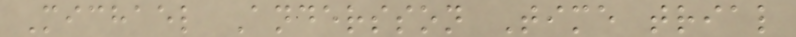Michael Andersson Time trial
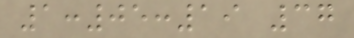1:05:19 37
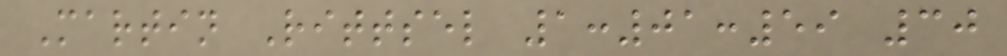Martin Rittsel 1:01:59 30
